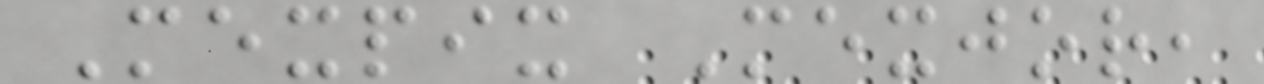Mexpix Mexjor,
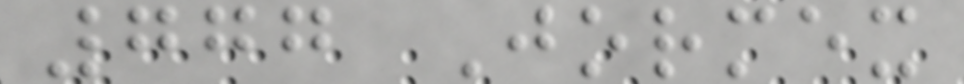777 Jormex
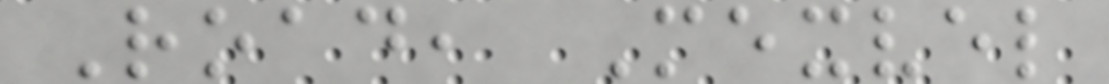Road, Mexvel
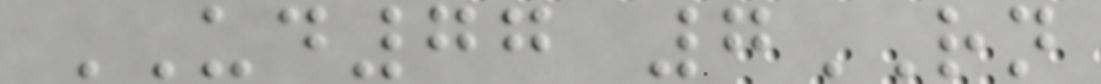UD77 7RN
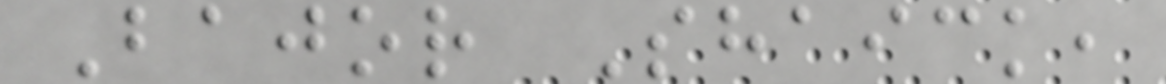Bajor Shaick,
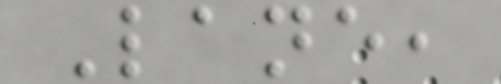Lane,
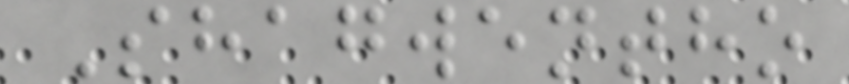Shagwentho
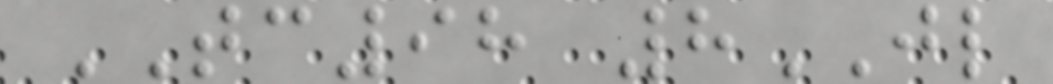TC98 8JL
